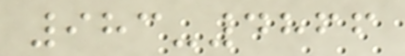983-4866
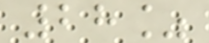28%
